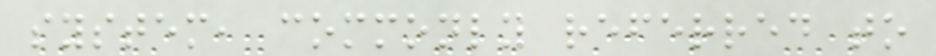system, commonly referred to
